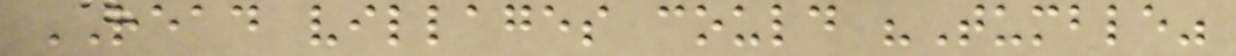READ villages could "Tumble"
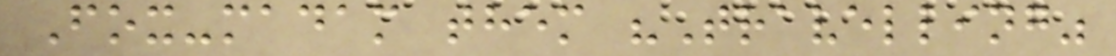Fox-madam them "Travelling"
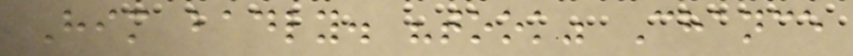Him badly. "took" Chance
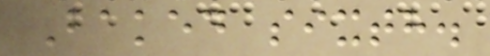Baked sixth.
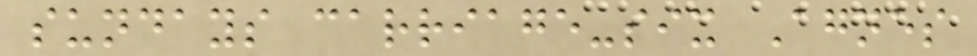sundays carriage-six Agnes
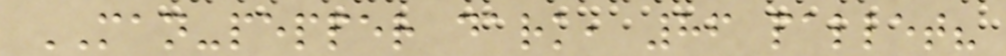MAN-pepper dark, 86 pallet?
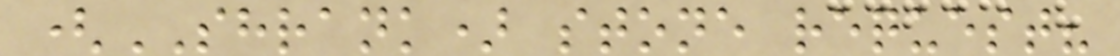(SHRANK) stone request?
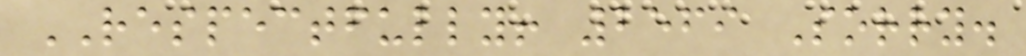RESPECTFULLY! 2569 Sorry.
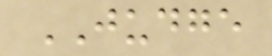JUDGE
